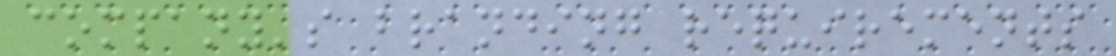company's branding requirements
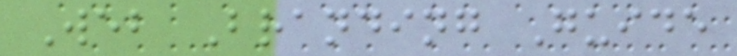Web Branding Guide
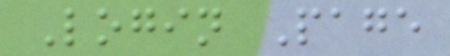Login Page
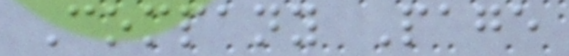Company Page
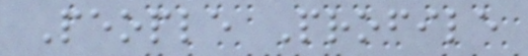People Profile
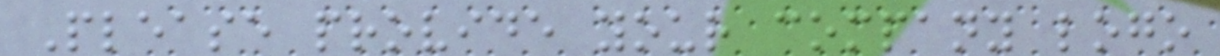Please provide your company logo
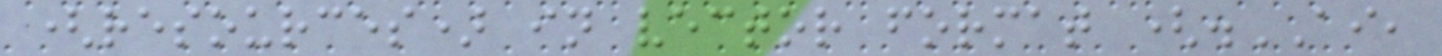(resources) in vector format (.AI,
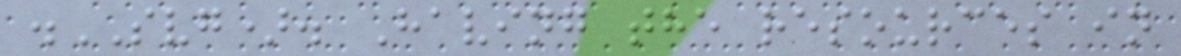.SVG). Having the resources in
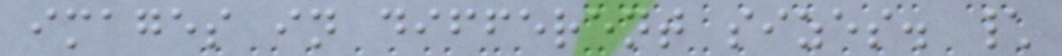images in different sizes. \
